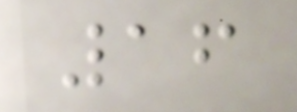16
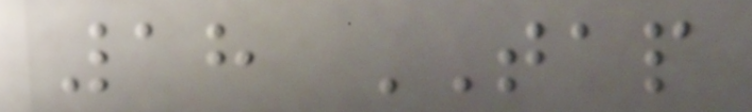18 TAP
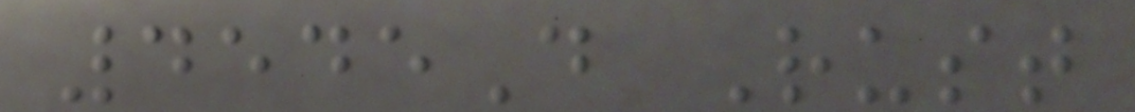4545D Rust
